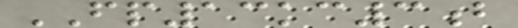FP13kc3b
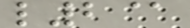l2@
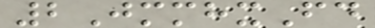2JmmhxFd
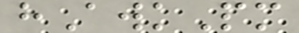hAwkPm
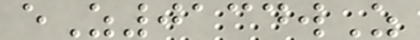eZ0134wZ
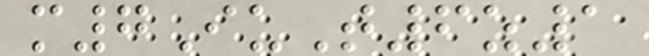m7IuT6z1
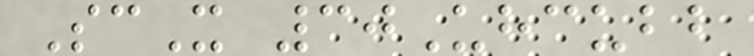ScX 30Uhcubb
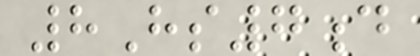8Hs7d
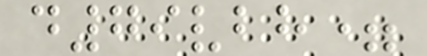d79vbh=
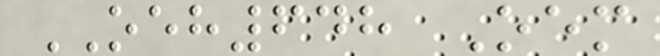OEH648 Oem
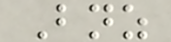Bnz
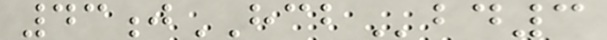43jHCBbd3
